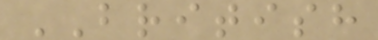BRITISH
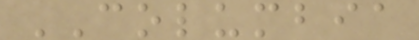COLUMBIA
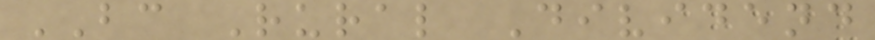BC Rural Dividend
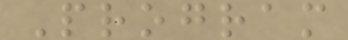Program
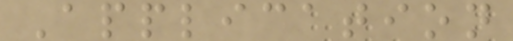Application
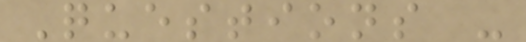Questions -
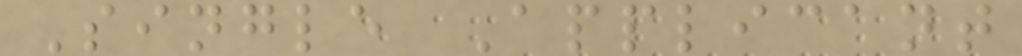Single Applicant
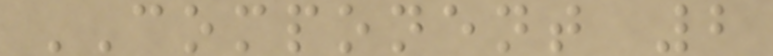COMPONENT 2
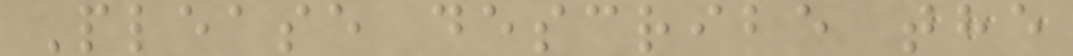Please describe the
